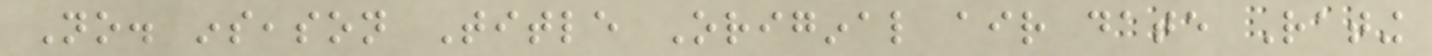No. inseason Title Original air date Rating
